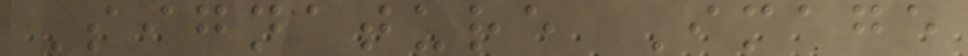Signature Image
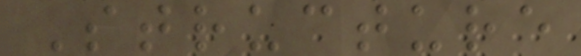Structure
